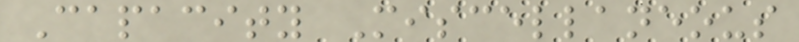Capacity Miscellaneous
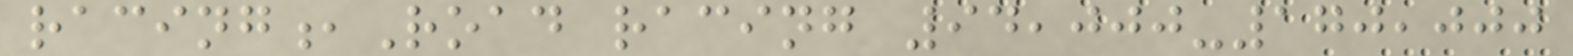racing,Road racing 94,000-170,000
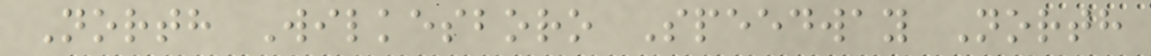North Wilkesboro Speedway North
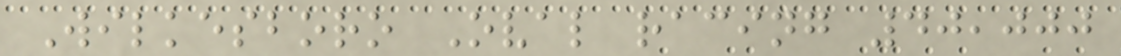Wilkesboro Oval racing 40,000
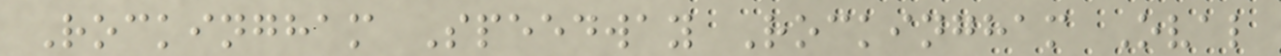Rockingham Speedway Rockingham Oval
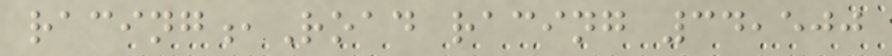racing,Road racing 34,500
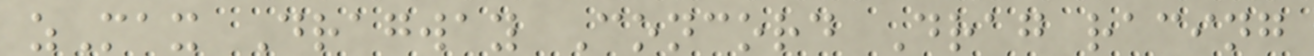zMax Dragway Concord Drag racing
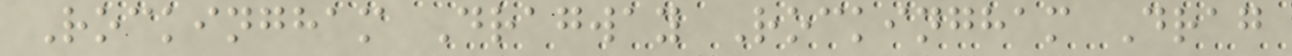Rockingham Dragway Rockingham Drag
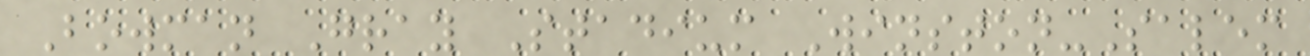Bowman Gray Stadium Winston-Salem
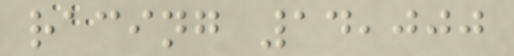racing 14,000
